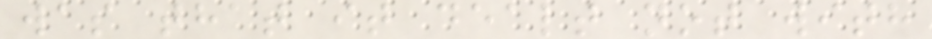was that it dealt not with
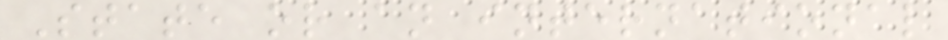State or an international
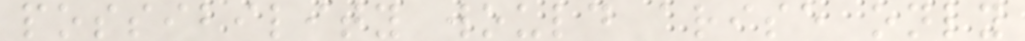possibility would arise only
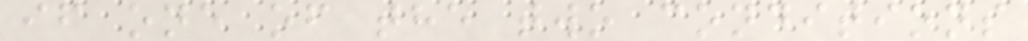if one of the two conditions
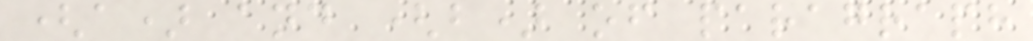(a) and (b) of paragraph
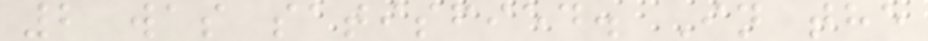2 was satisfied. In the
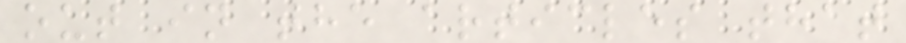out in the articles that
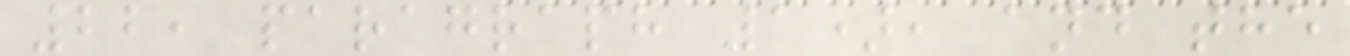22, paragraph 1), and the
